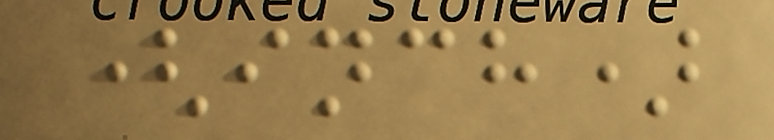(inch)
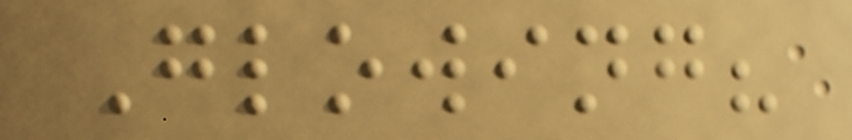Glowing?
